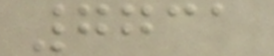7731
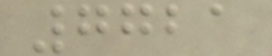7721
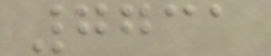7731
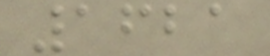1621
